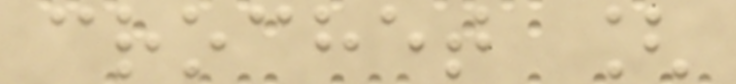crochet [
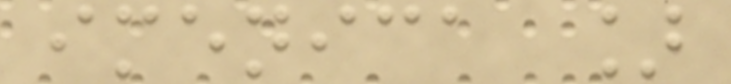imenica ]
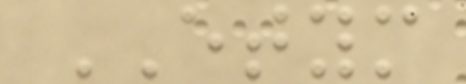ETYM
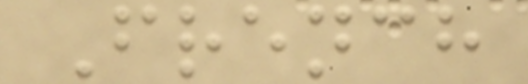French
